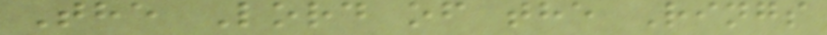The Lord of the Rings
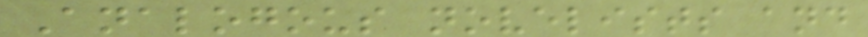Analogous novelists and
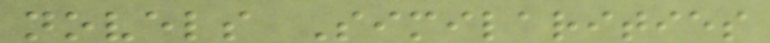novels Similarities
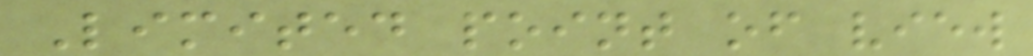Limited point of view
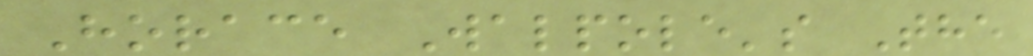Horace Walpole's The
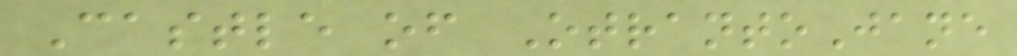Castle of OtrantoJane
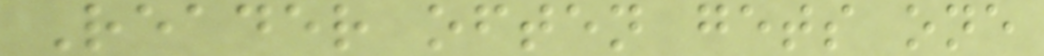Reader often gets one
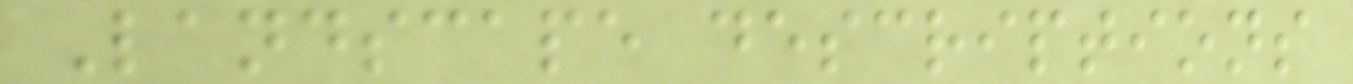Landscape descriptions
